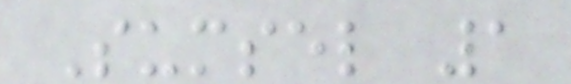Sumsel 1
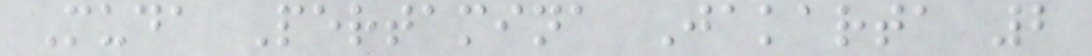Muda Pertamina Jakarta 2
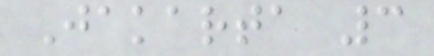Jakarta 3
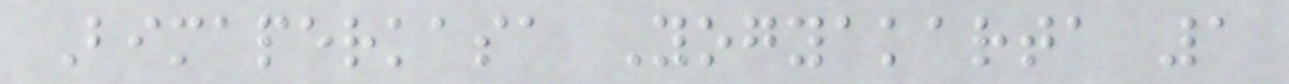Bimaperkasa Yogyakarta 1
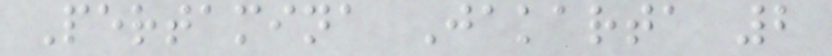Pertamina Jakarta 2
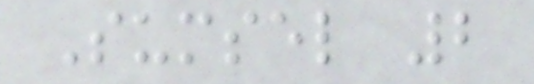Sumsel 2
